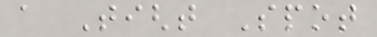a Tight Spot
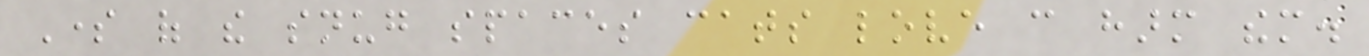Some of the snug spaces cats love can harm them.
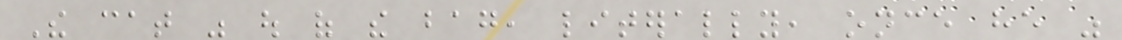The cat was out of the bag, literally, once he was
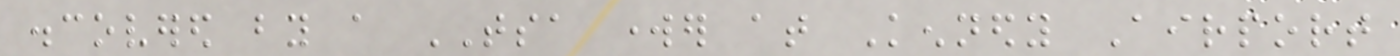discovered by a TSA worker at Kennedy Airport
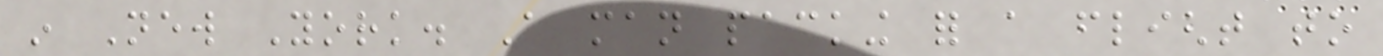in New York. A man packing for a flight to
